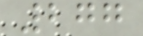277
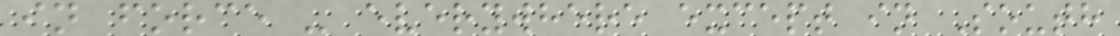in force - everywhere except in South
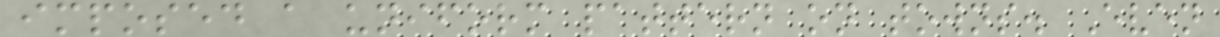imposed a uniform pattern on towns. Even
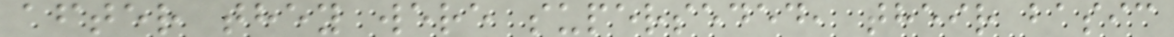after they were superseded, their basic
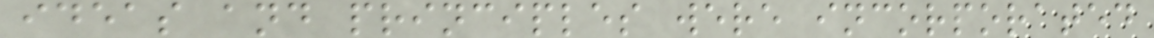ideas and principles were incorporated
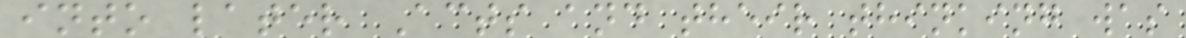into later Acts and their thinking was
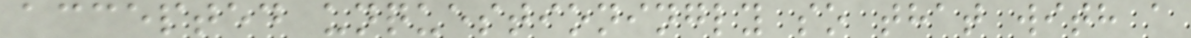accepted unquestioningly so that with a
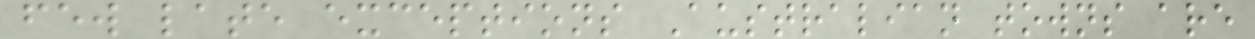few late exceptions Australian towns are
